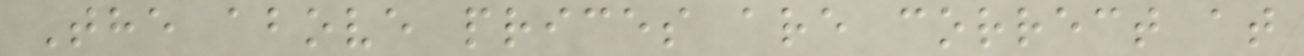The above prices are correct at
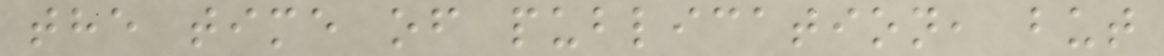the time of publication, but
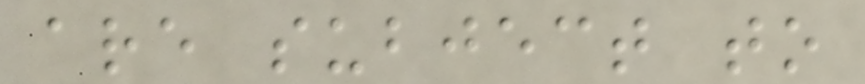are subject to
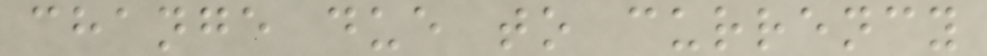change due to currency
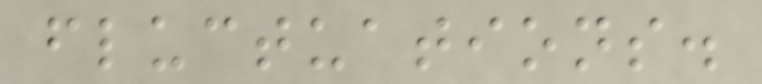fluctuations.
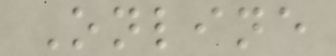Online
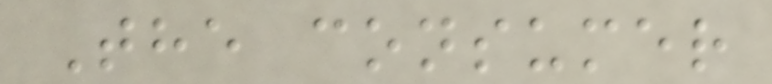The consumer
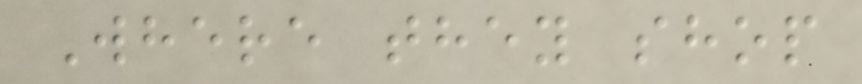Where they shop
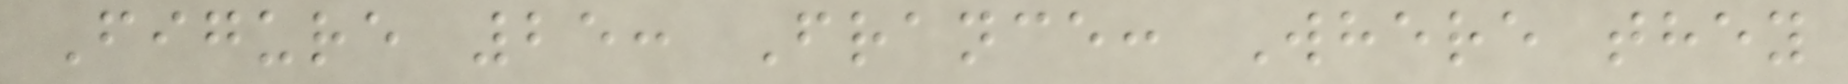Figure 25: France: Where they
